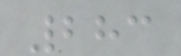283
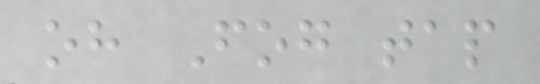oh Fog tap
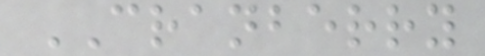CRANBERRY
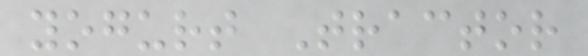yogurt Tractor
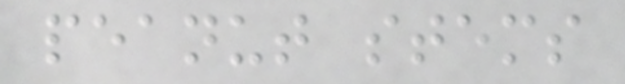peanut stems
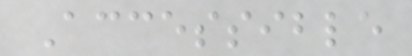Accessible
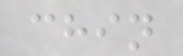chin
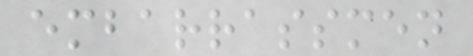embarrassmen
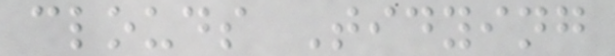clouds Tidying
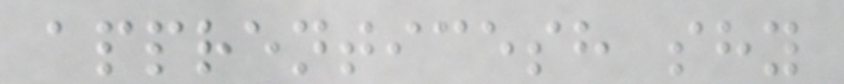apprenticesh shy
